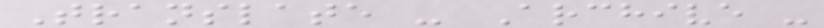Translate - Archive -
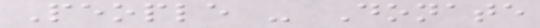People - Donate
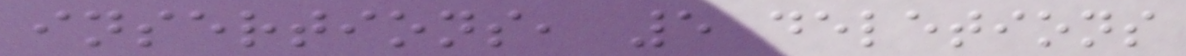insertions, 5 deletions
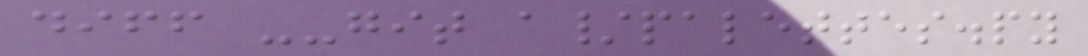diff --git a/palettes.py
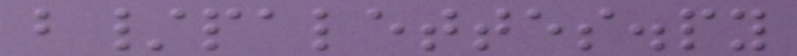b/palettes.py
